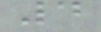4
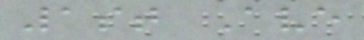1st Ave
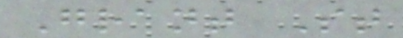Grant St
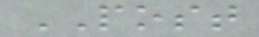POST
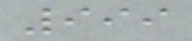999
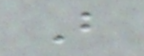B
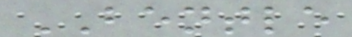BENTLE
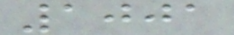1001
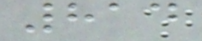814
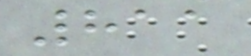811
